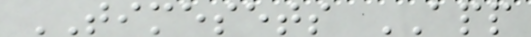TIMESETS APP
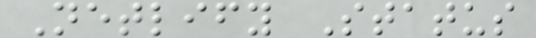Netlify Status
